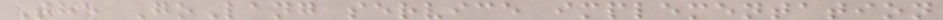The GoLang service implementation
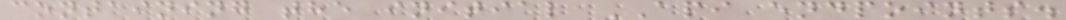containing the initial API endpoints.
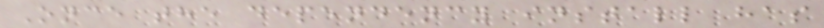Once the dependency install has
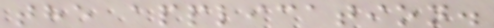the application.
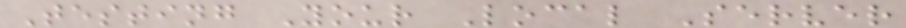Testing Your Local Server
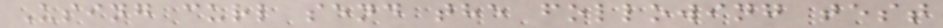Using curl send the following test
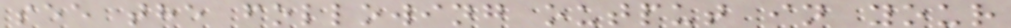see the following output in your
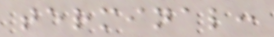terminal:
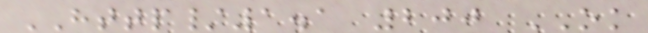HTTP/1.1 200 OK
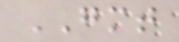GMT
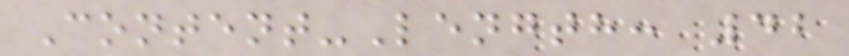Content-Length: 42
